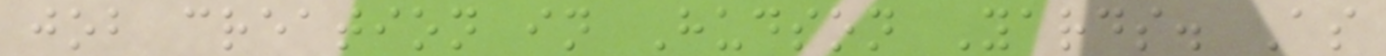job creation in Hudson Yards. As
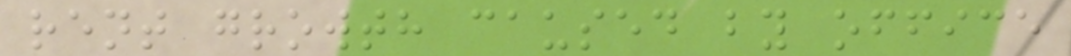rent growth caused by office
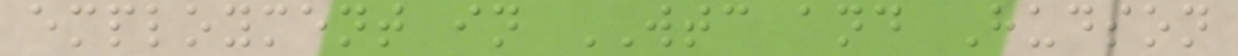employment in WTC and Hudson
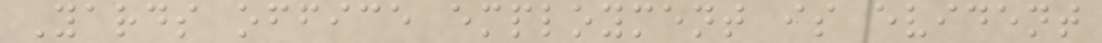Yards office employment is evident
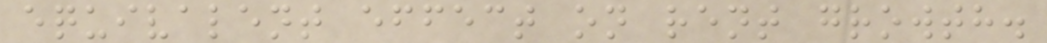equivalent effect on rent growth.
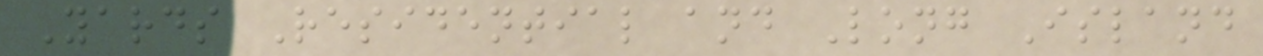Yards Residential and Long Island
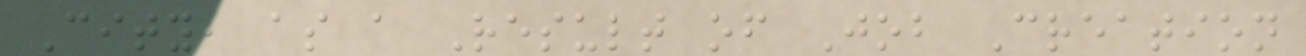City, as a Result of Job Creation
